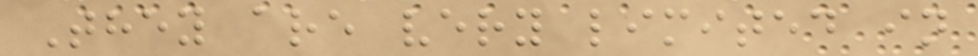They are very limited in
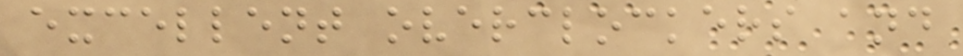excellent overclockers and
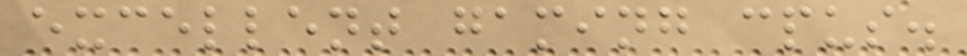excellent gaming cpus.
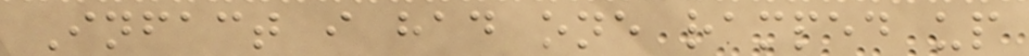Infact i had one ramped up
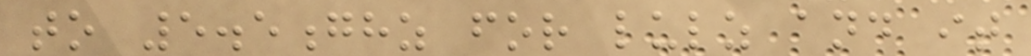to 5.5ghz for lulz and it
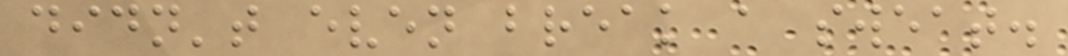didn't even break a sweat.
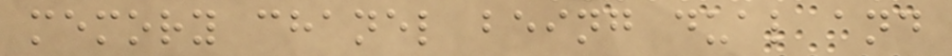memory chanel being dual and
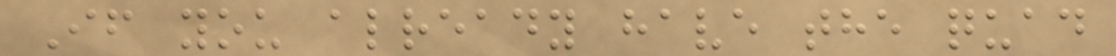If you already have the quad
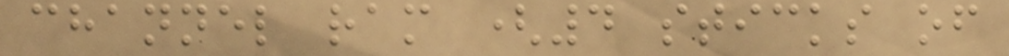channel ram (4 sticks of
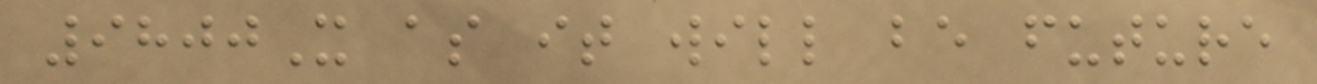9800X as it will be future
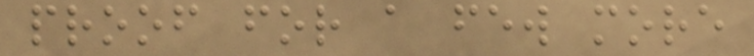proof for a few more
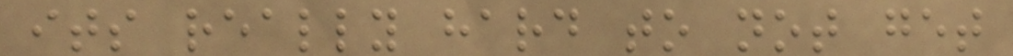its really hard to not get
